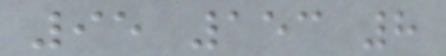95 153 8
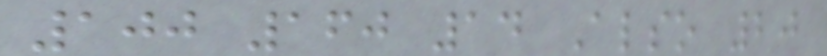100 160 14 Also 20
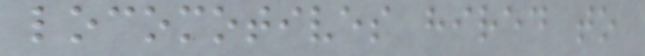locomotives hired to
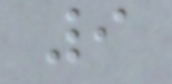9
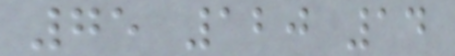75 120 14
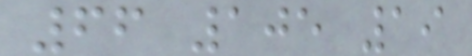66 105 19
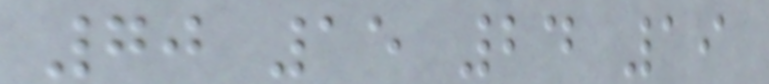70 15 24 19
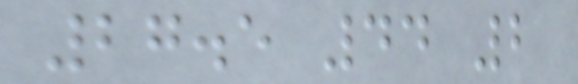27.5 44 2
